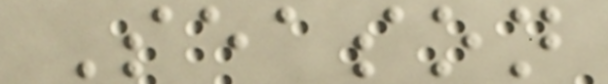Season
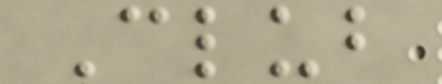Club
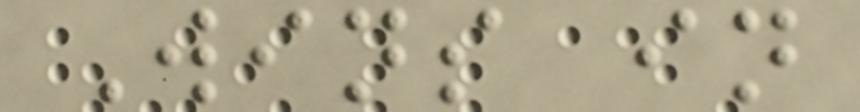Wins in
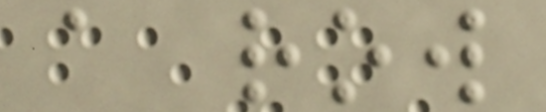a row
